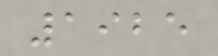1925
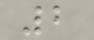2
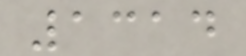1314
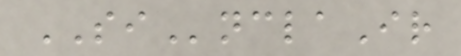SInclaIr
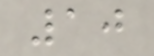10
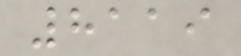8119
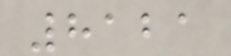8121
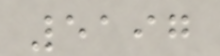5197
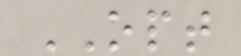OPT
